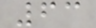63
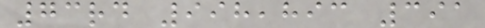73rd 998,893 391
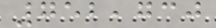752,730
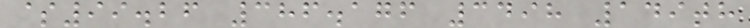$99.26 386.176 3498 149th
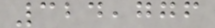324,776
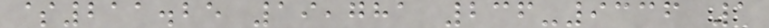$211.25 19,781 236-9336 1
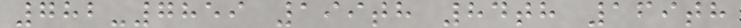782-7859 199th 84th 169th
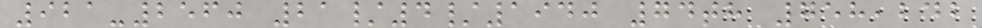921-2560 21/4/1940 74th 758,242
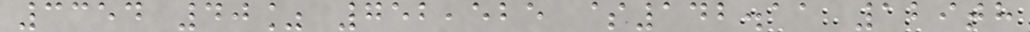3354 40% 752,525 $142.11 129th
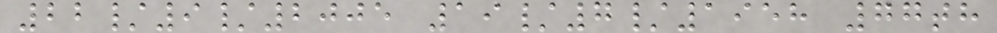22/9/2005 19/7/1958 77th
